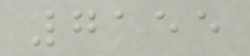7155
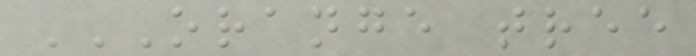ORANGE TREE
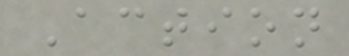Action
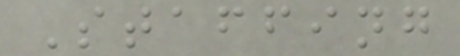Staffing
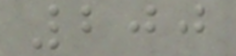200
